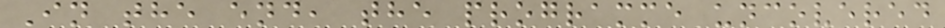In the end, the programme uncovered
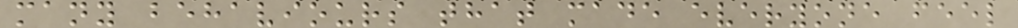many behaviours that made everyone feel
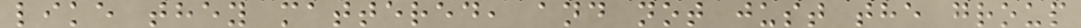like they mattered, and not just the group
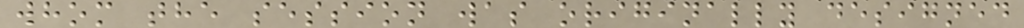whom the session was originally designed
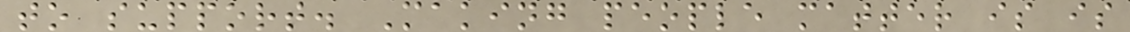to support. Making people matter is is
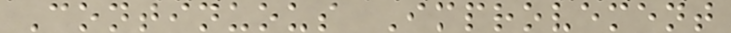Continuous Improvement
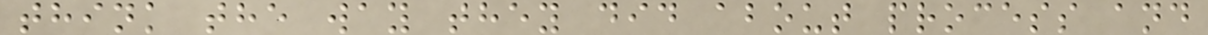think the way they did about process and
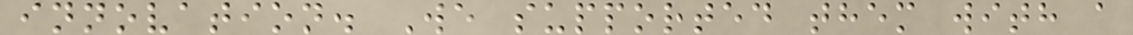innovation. We supported them with a
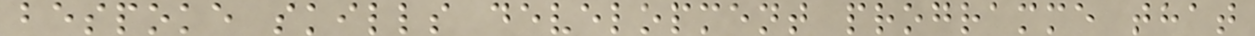bespoke skills development programme that
